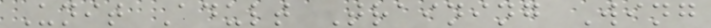Unit Adult Training Wing
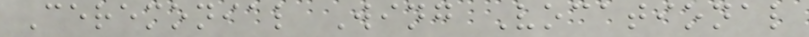Ceremonial Wing Vocational
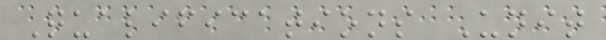Qualifications Unit
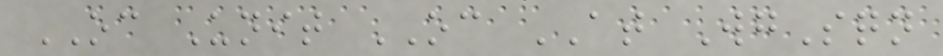OC Unit OC AT WgSqn
